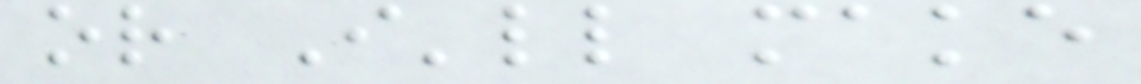or I'll make
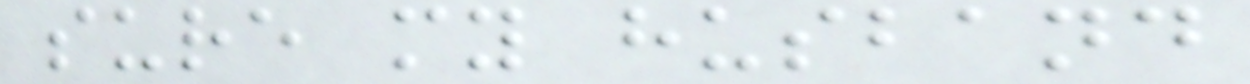sure my husband
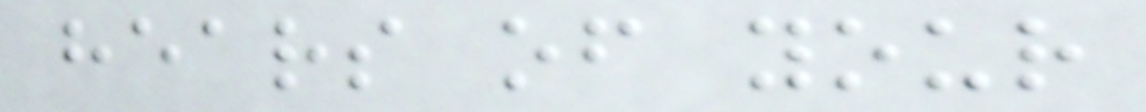hears of your
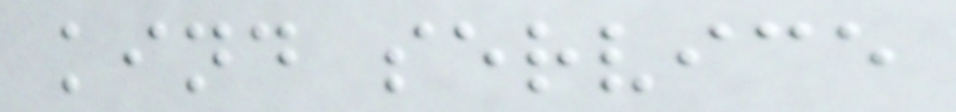kind service
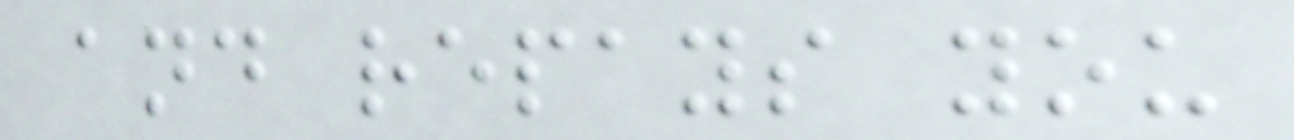and repays you
